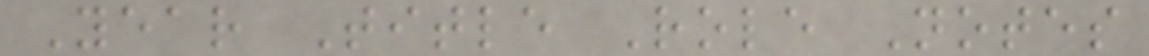Year Title Role Notes
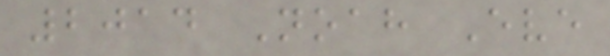2014 Noah Eve
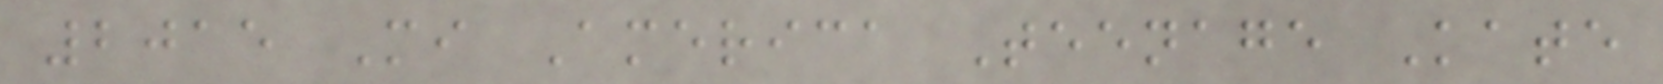2015 Mi America Teenage Kate
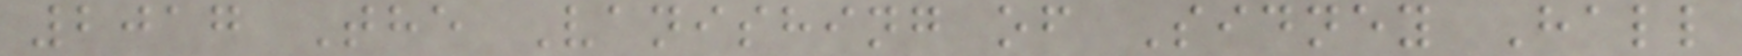2017 The Vanishing of Sidney Hall
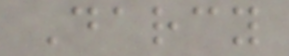Darcy
